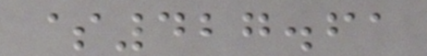$427.61
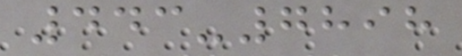443-7898
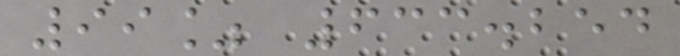99% 633.254
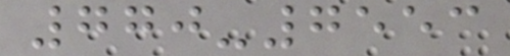770-7553
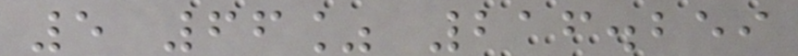5 66% 216.259
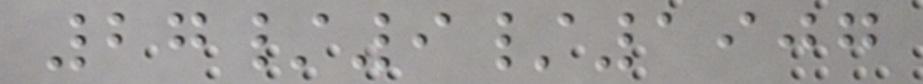27/9/1907
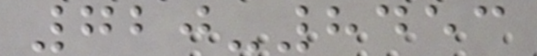720-8453
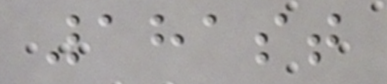181st
